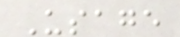Usage
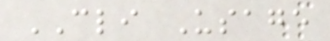CLI Usage
